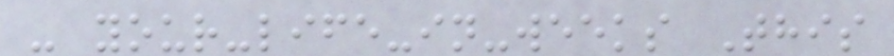- your-life-in-weeks This
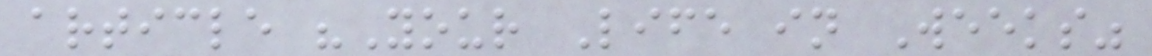article "Your Life in Weeks"
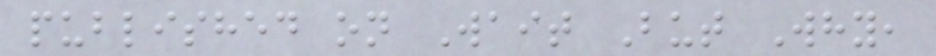published on Wait But Why,
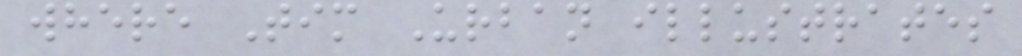where Tim Urban illustrates
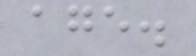age.
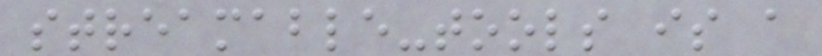streamable-tools is a
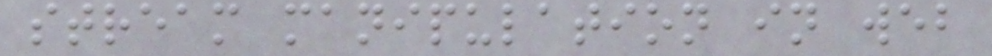stream manipulation in web
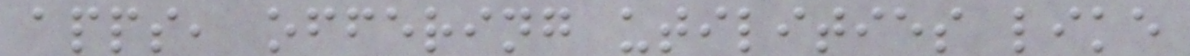apps, offering utilities like
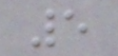5
